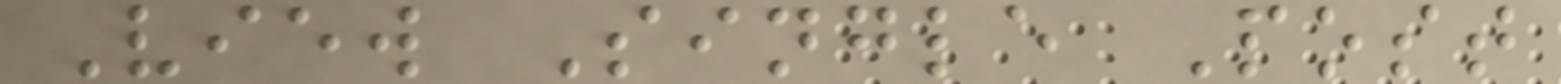View Single Post
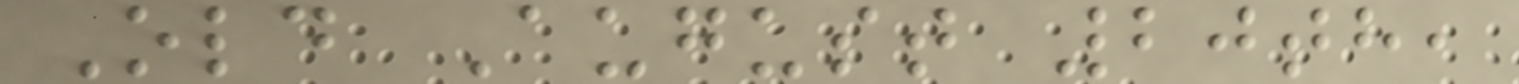Old August 20th,
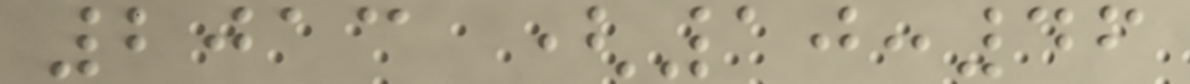2013 (10:46
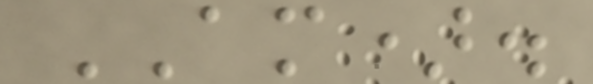AM).
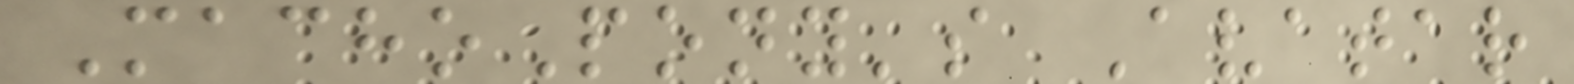MachoPony's Avatar
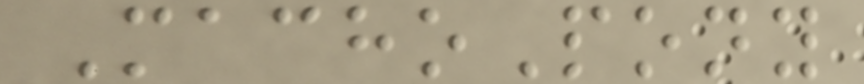MachoPony
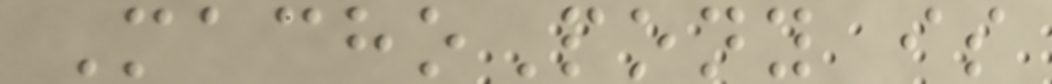MachoPony is
